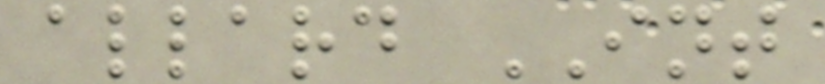allard INT
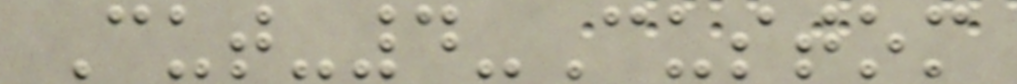Cut-4-Custom
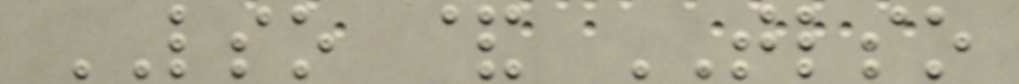LSO & TLSO
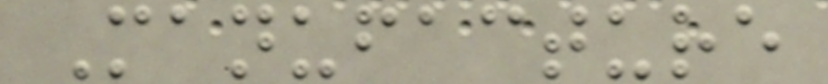Manufacture
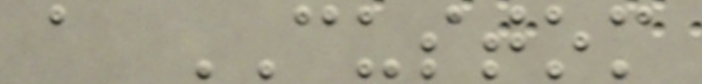a CUSTOM
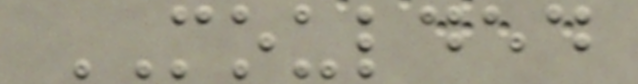MOULDED
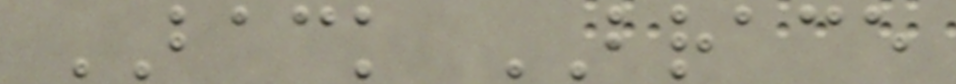BACK BRACE
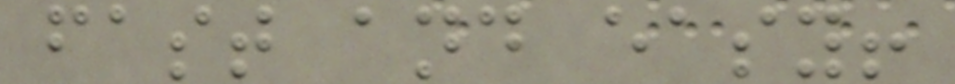fast and easy!
